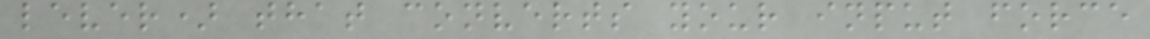lever) that converts your input force
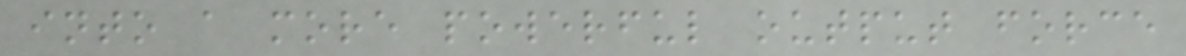into a more powerful output force
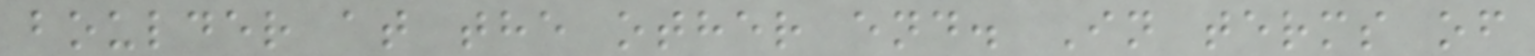boulder at the other end. In terms of
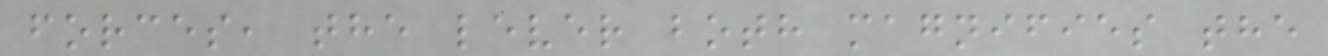forces, the lever both magnifies the
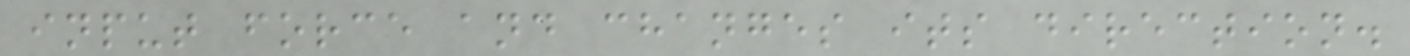input force and changes its direction.
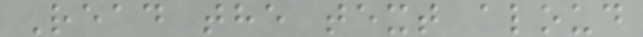Read the text aloud
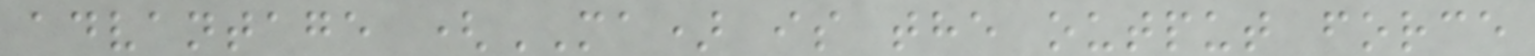advantage (MA) is the output force
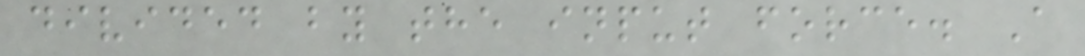divided by the input force. A
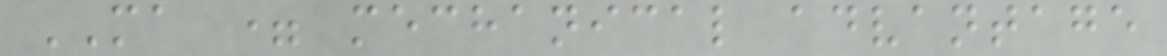MA = mechanical advantage
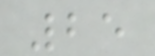25
